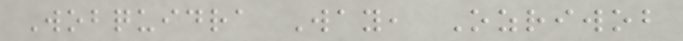Wobquidra Way, Ozriwob
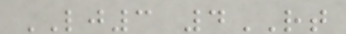LJ3 4RT
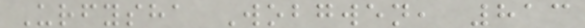Urfysha Wobgwen, 813
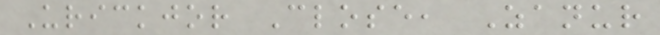Urickjor Close, Zanur
